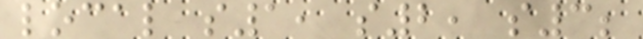local s1, s2, s3;
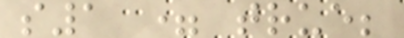s1 = true;
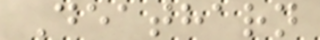Deatharn
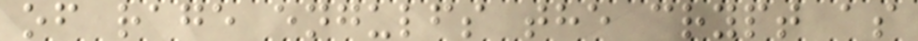of rage engulfs the crypt as
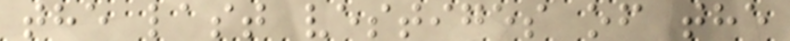the last vestiges of the
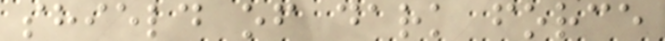shield of dark force
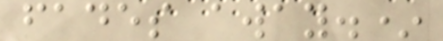fades away.*
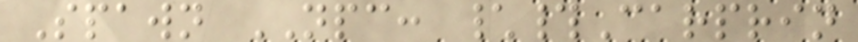Spawn NPC: \#Carprin
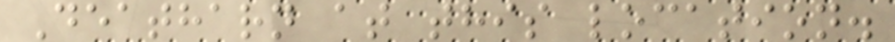Deatharn at this location.
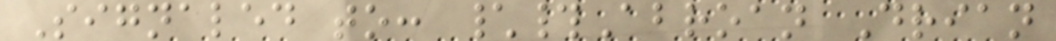Signaled to: \#Abroan Drian
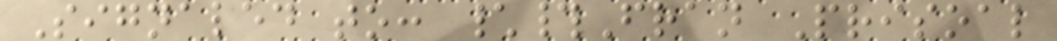Signaled to: \#Fran Prisoal
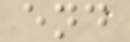end
